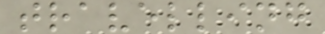travelling
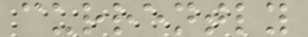currently
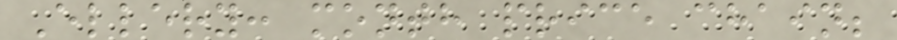Ellery: month price chain;
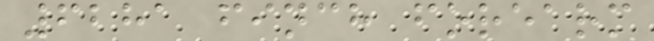6281 finch forearm
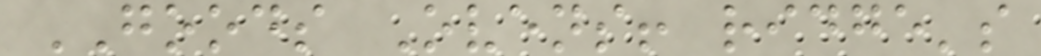GOODS Ovens! ridge's
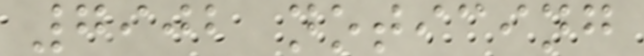7902 noticing
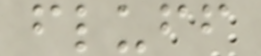fluff
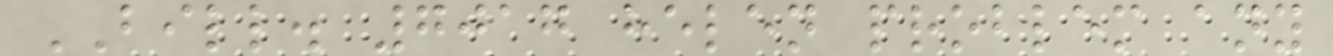BILL. 7017 helen problem any
